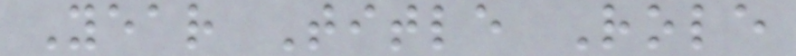Year Title Role
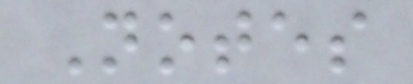Notes
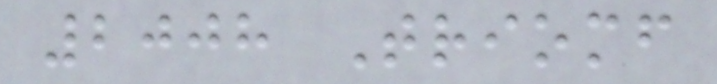2008 Triomf
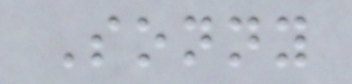Sonny
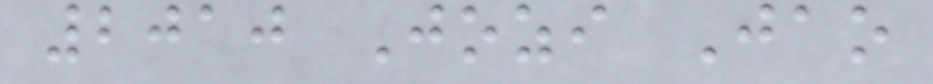2010 Jozi Jao
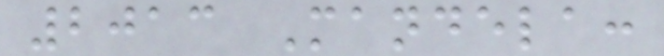2013 Mandela:
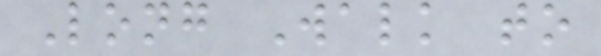Long Walk to
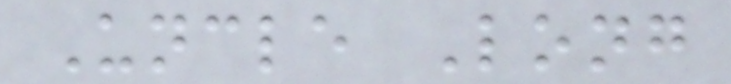Uncle Long
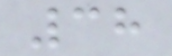38
